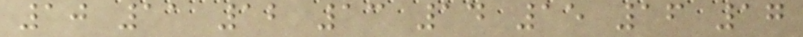10 11 12 13 14 15 16 17
